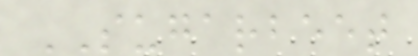SUGARBEET
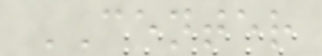CENTER
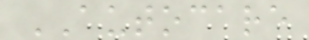AUTOCARE
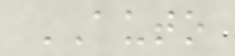AUTO
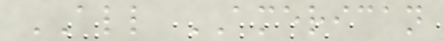ALL AMERICAN
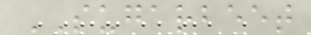SUGARBEET
